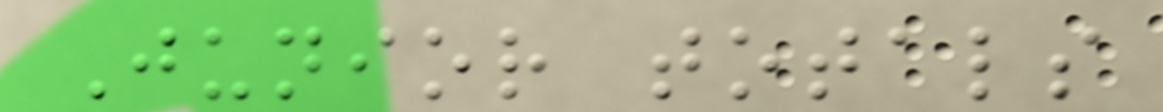Junior totals
